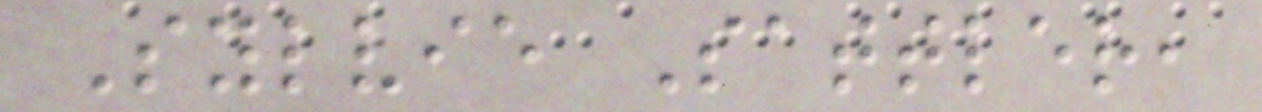Sylvie Sattler,
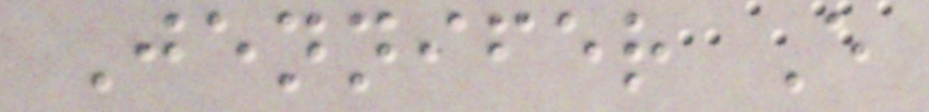Jennifer E
